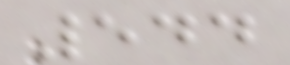544
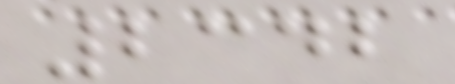2342
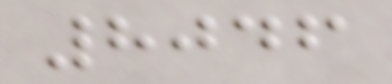8046
